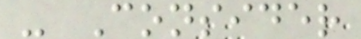- Consider
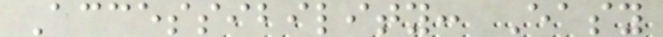Accessibility: Easy
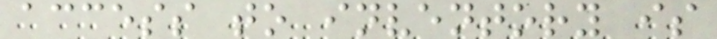access to inventory is
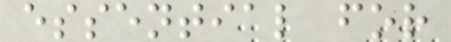essential for
